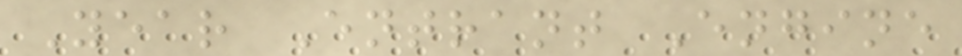Year Entrant Engine
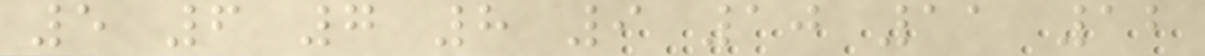5 6 7 8 9 10 11 12
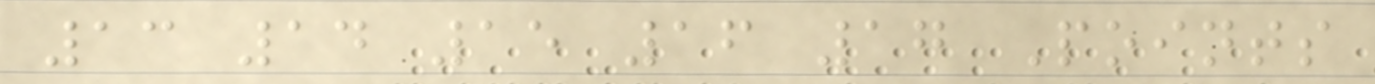13 14 15 16 17 Points
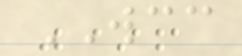WCC
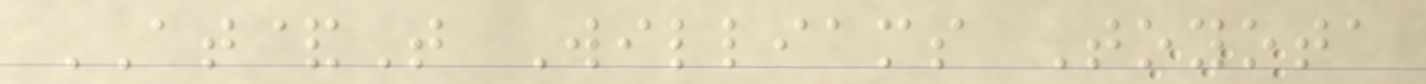AT&T Williams Toyota
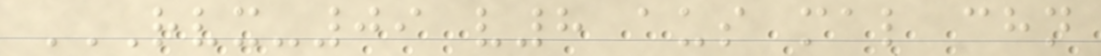RVX-09 V8 AUS MAL CHN
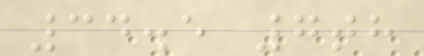34.5 7th
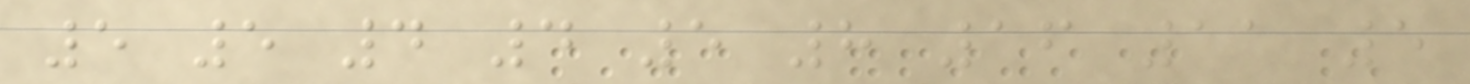5 5 4 4 5 8 16 11 5
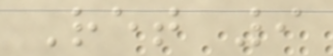Ret 9
